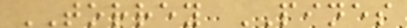TORREY PINES
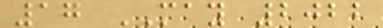17 MAY 2022
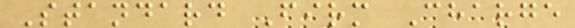Standard Firm Charge
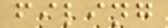filing
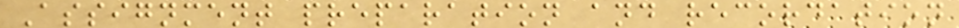Assignment preparation and recordation
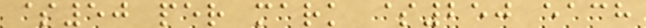$50 per mark $250 each
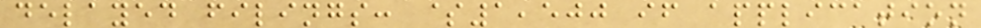delayed filings: $1,500 if application
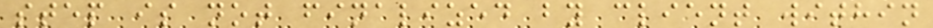step is not finalized by client within
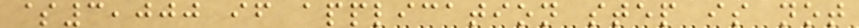$3,000 if application step is not
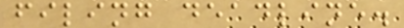filing deadline.
